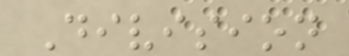Division
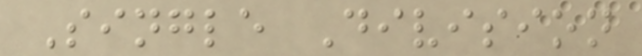Single Division
